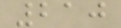210
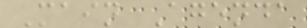Main Agenda
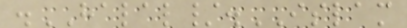.HALAL/.ISLAM
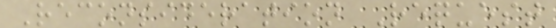Reconsideration Request
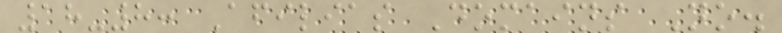18-8: Afilias Domains No.
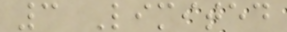3 Limited
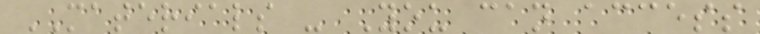MATERIALS - You can access
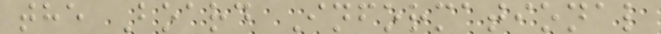the Board Informational
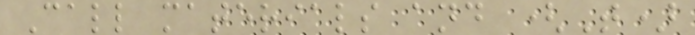Call materials and (T)
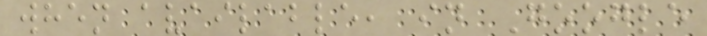when available, in Google
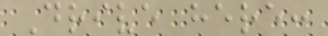Drive here:
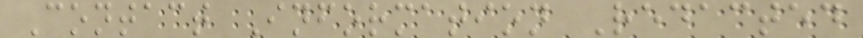Contact Information Redacted
